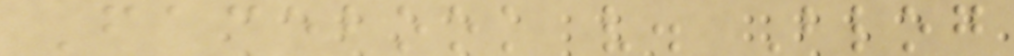Facebook v. Blog
